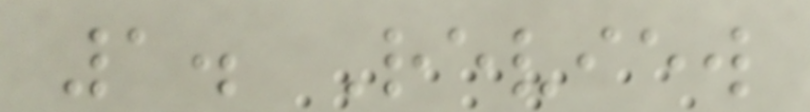1. Review
